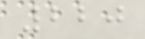220
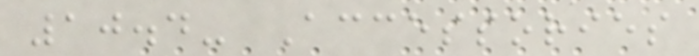10.4- Accessories
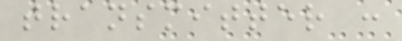transmitter :
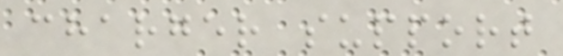charger support
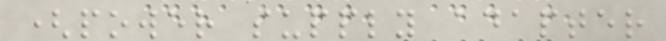(power supply adapter
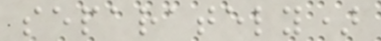separately)
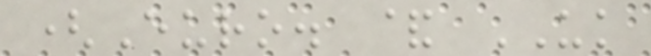(Euro. & UK
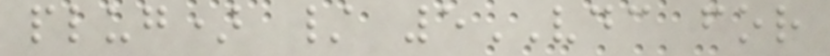plug) / 5VDC for
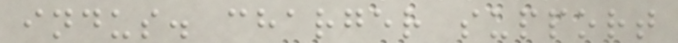indus. charger support
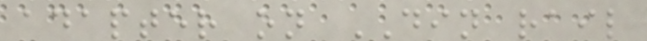adapter on DIN rail
